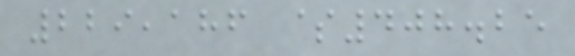229,186 $408.25
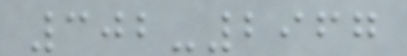302-2967
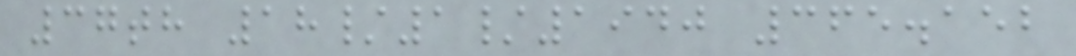37th 18/1/1940 365.152
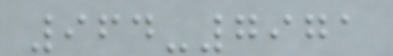964-7971
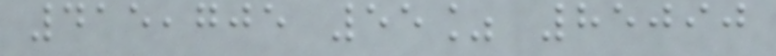415,705 55% 85090
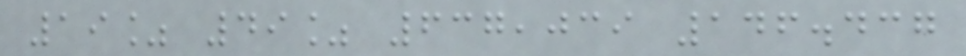19% 49% 637,039 146.437
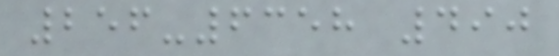256-6358 490
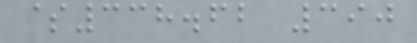$338.62 390
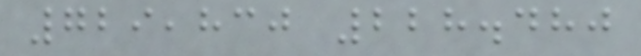729,830 228.480
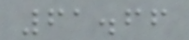61.66
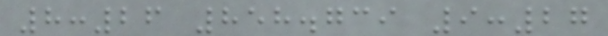8:26 858.739 9:27
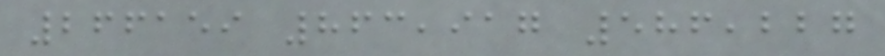266159 863,917 586,227
